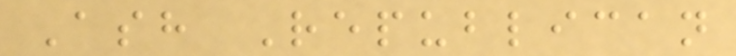Ash Republican
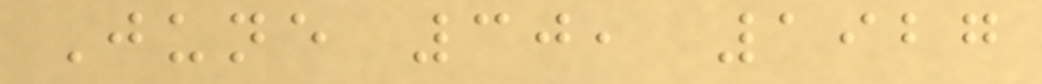June 30, 1927
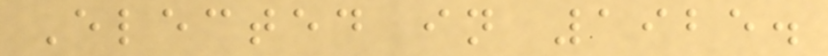Elected in 1925.
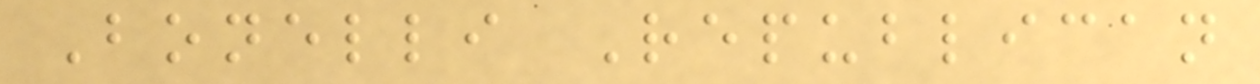Bonelli Republican
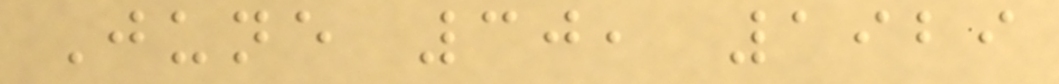June 30, 1929
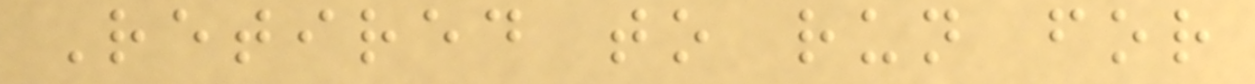Retired to run for
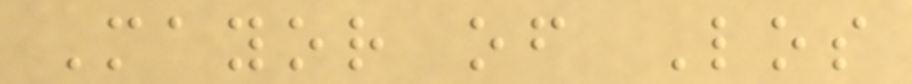Mayor of Los
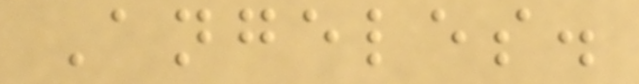Angeles.
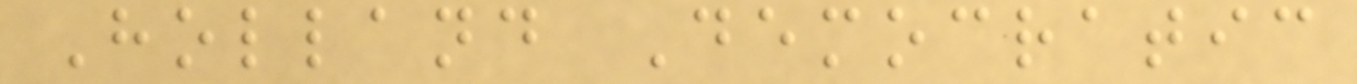Holland Democratic
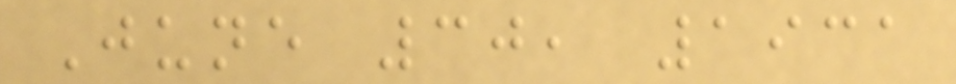June 30, 1931
